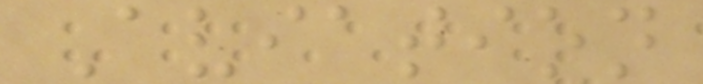Aviation
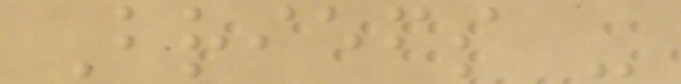Briefs -
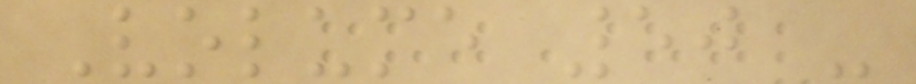Volume 50 -
